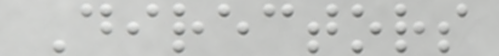Directors
